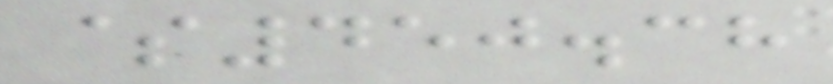$450.38
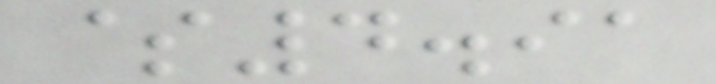$4.91
